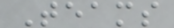Teams
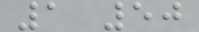1 50
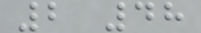2 48
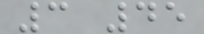3 45
